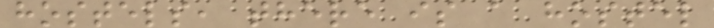hostels, there is a hostel
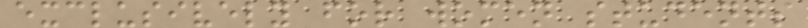exclusively for women students
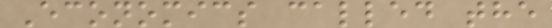Economics called the
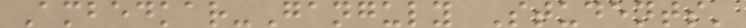Ambedkar-Ganguly Students'
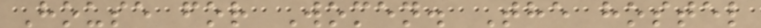House for Women. The hostel
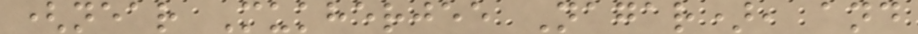(near Mukherjee Nagar), and
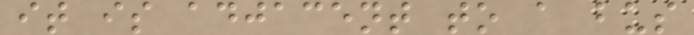it is adjacent to a bus
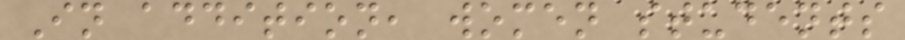In addition, women students
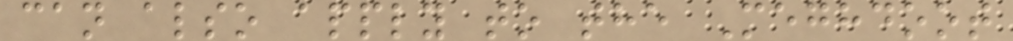can also apply to the Meghdoot
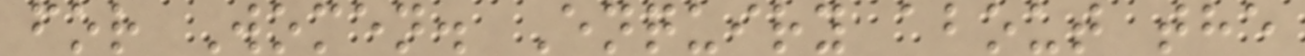for Women. Enquiry about the
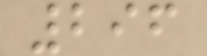296
